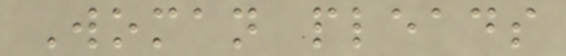Woman pleads
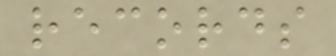records
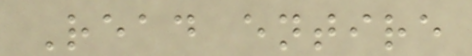Read entire
